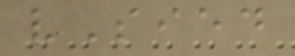vSied
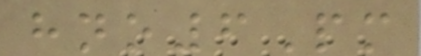hno6Pm
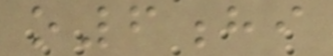o6hi
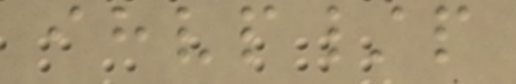ihvp/p
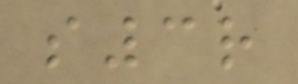s3r
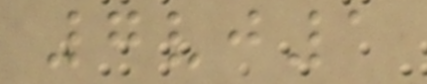7vj1
